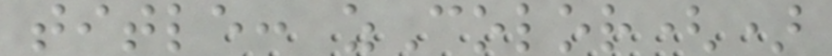title: zColor()
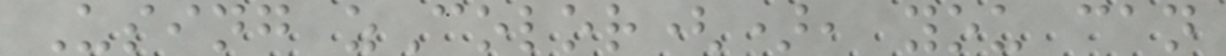Using zColor(), you can
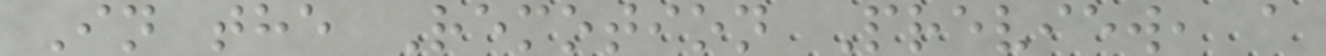In the Remotion Preview, a
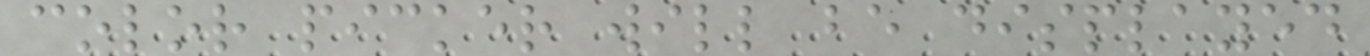color picker will be displayed
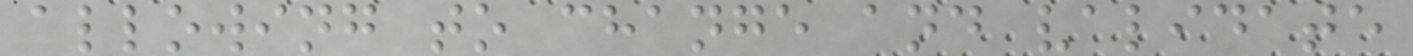allowing to change and validate
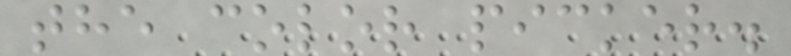the color picker.
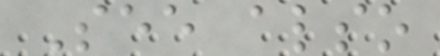See also
